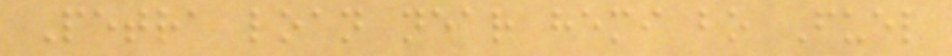Petra loan near hemi bo Fuel
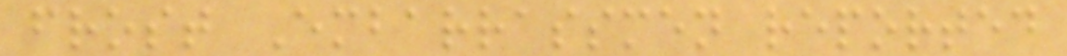frost Embarrassmen reported
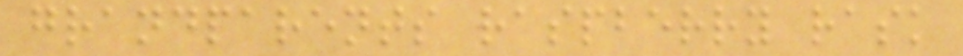grandparents raspberry rask
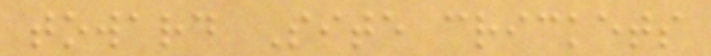toward Site crickets
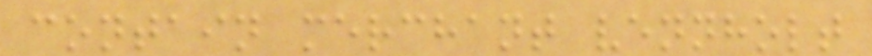contain merchant vennholt
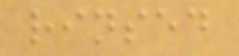rinsed
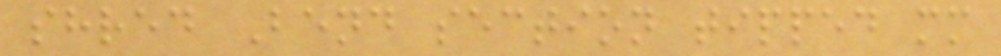shred Bend section tipped mm
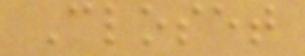Closet
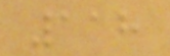118
